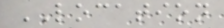LOCATION
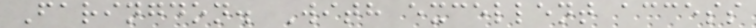Faringdon. With excellent access
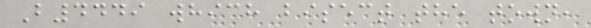B4449 which bisect the town,
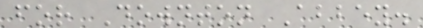for Downton Abbey.
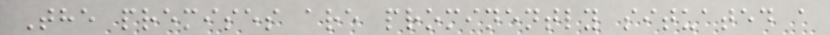The premises are prominently situated a
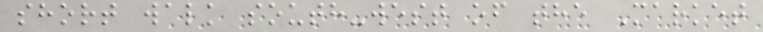short walk south-west of the Market
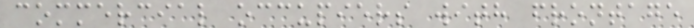commercial occupiers with frontage
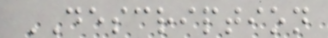DESCRIPTION
